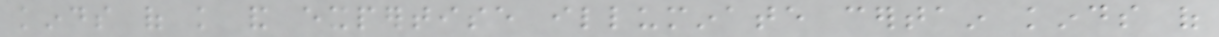kinds of knowledge and expertise illuminate certain kinds of
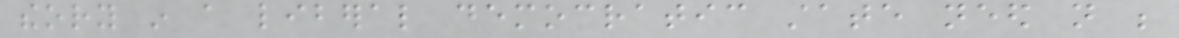theory in a liberal democratic state need not be
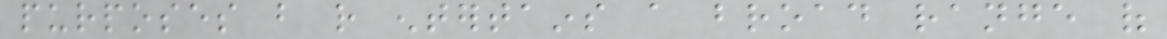purposes but rather entertains a broad range of
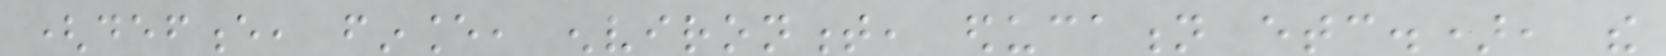(defence, finance, environment, education etc.), the
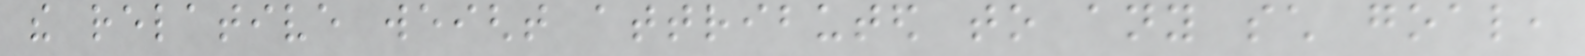the relative weight attributed to any such goal,
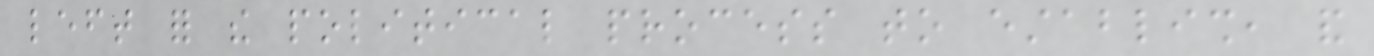left for the political process to establish, and
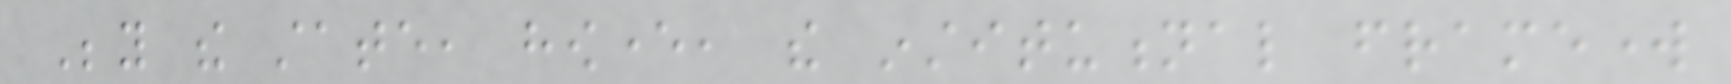Beyond the state, however, the institutional framework
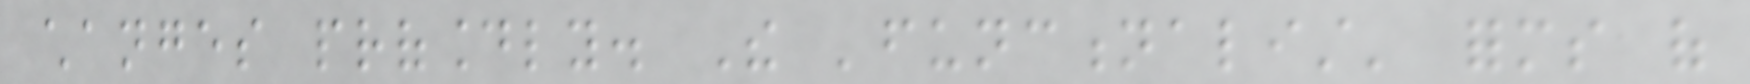changes profoundly. The 'functionalist' forms of
